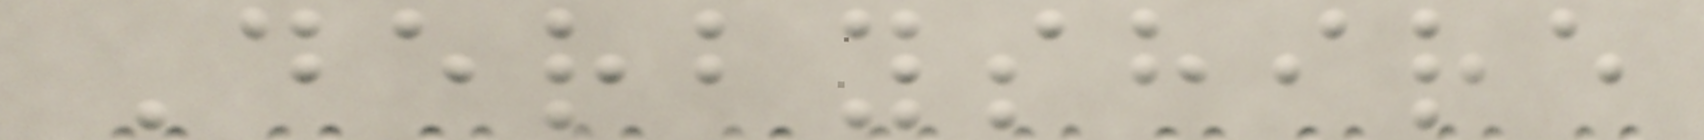Derbyshire
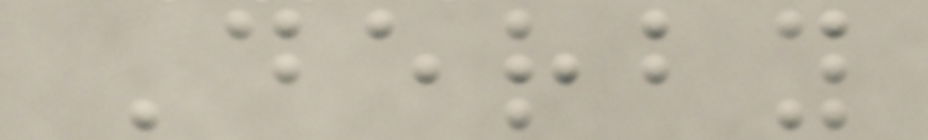Derby
